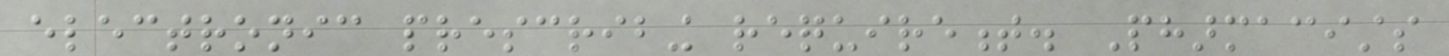electronic prescribing requirement. Pharmacists
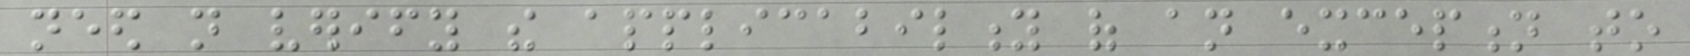need not verify the applicability of an exception to
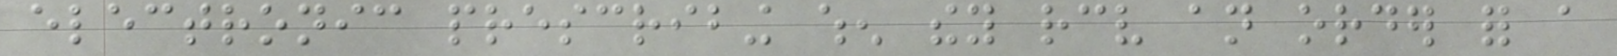electronic prescribing when they receive an order for a
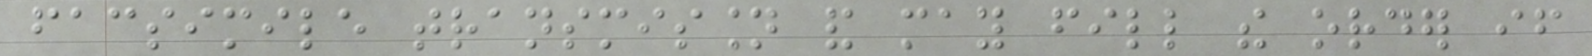facsimile transmission and may fill the order if
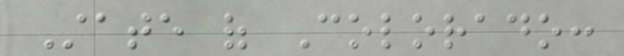State of Colorado:
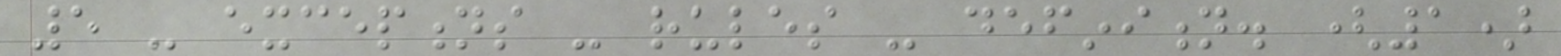5 - exceptions - rules - definition. (1)
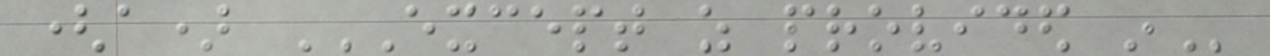(a) EXCEPT AS PROVIDED IN
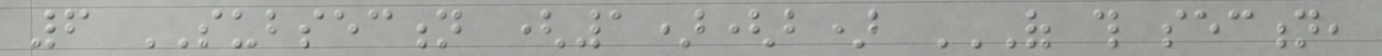6 SUBSECTION (1)(b) OF THIS SECTION,
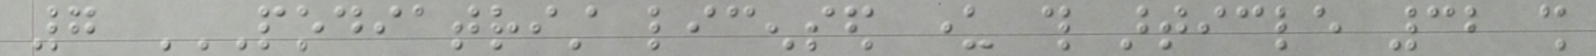7 PODIATRIST LICENSED UNDER THIS ARTICLE 32 SHALL
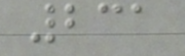231
